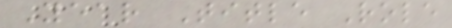Year Title Role
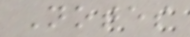Notes
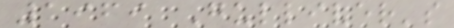1969 Gulliver's
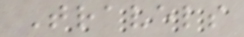Travels
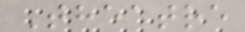Theatre
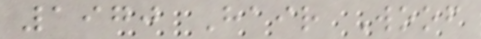1970 Hair Woof
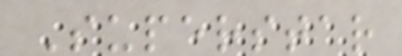Superstar
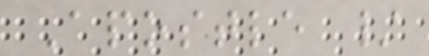Apostle /
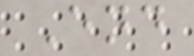End
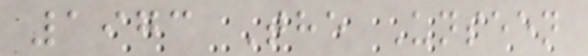1973 The Unseen
